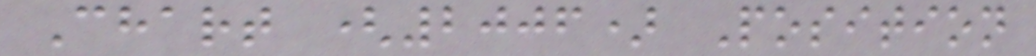Chart (2006) Position
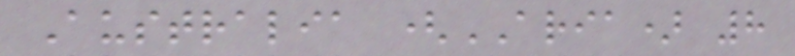Australia (ARIA) 8
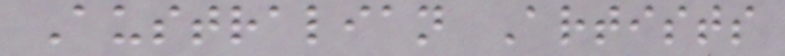Australian Artists
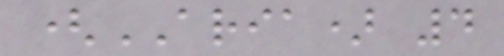(ARIA) 4
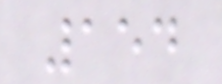154
